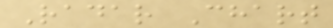Radar Chart
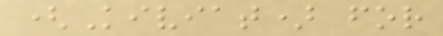(Kiviat) for
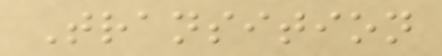Transition
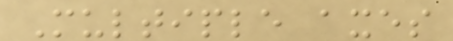Multiple axes
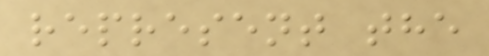represent the
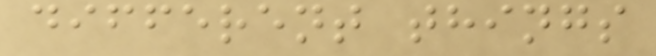different things
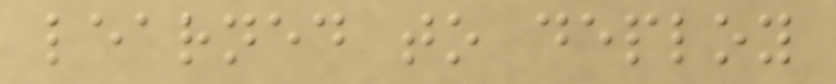learned to deploy
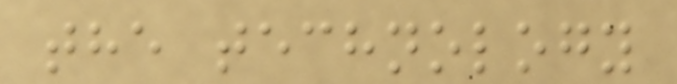the technology
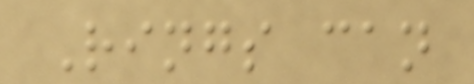Rings can
